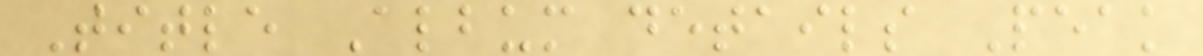Title Album details Peak
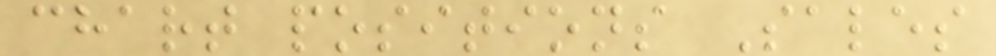chart positions Sales
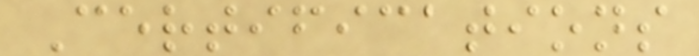Certifications
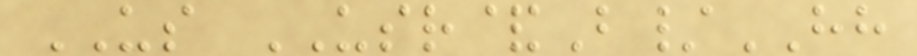US USR&B/HH
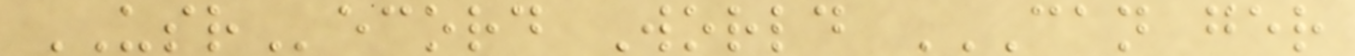USRecord World CAN GER
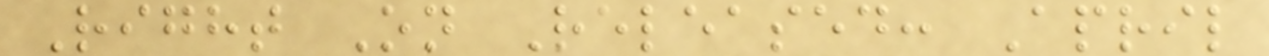Right On Released: April
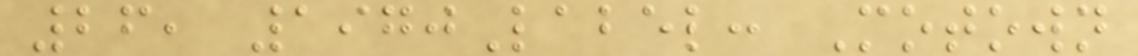26, 1970Label: Motown
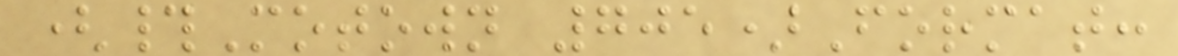(#Motown 705)Format:
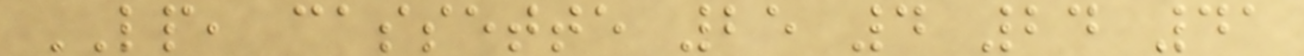LP, cassette 25 4 24 41
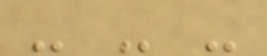- - -
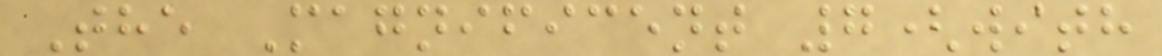The Magnificent 7(with
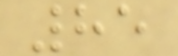85
